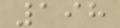198
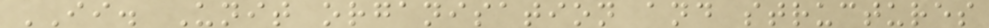II. Unit organisation and structures
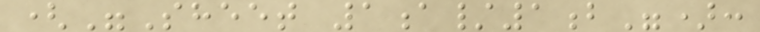("Sheet 1a/1b"):
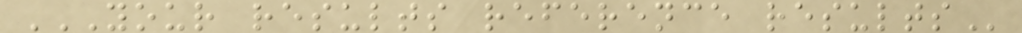YOUR RESULTS REFERENCE RESULTS
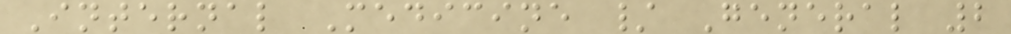Internal Medicine / General 2
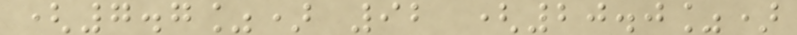(7.7%) 92 (20.0%)
